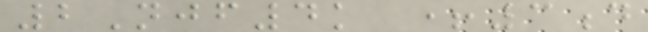2Njf4k +3d
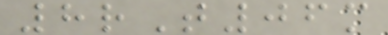8rT06m
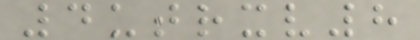4utrxv8
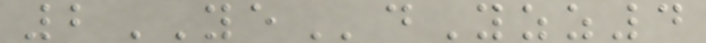2YEdYzz4
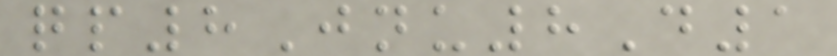qp8Jnu8D1
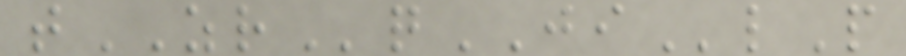tZRqJIlP
